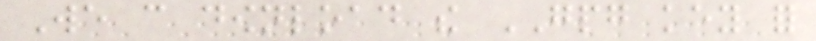We can download the GPG key for
